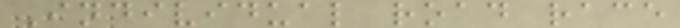Individual road race
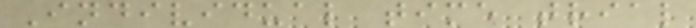Individual time trial
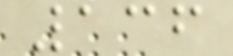136
